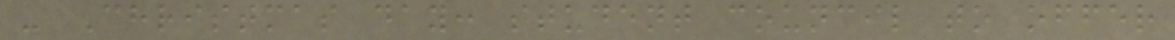- Christmas day: student council to offer
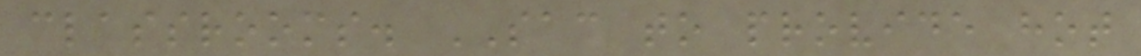classrooms. SAC to provide hot
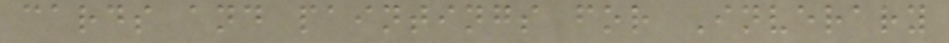cards and paintings for Inverary
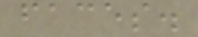faces.
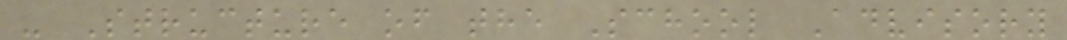- Structure of the School Advisory
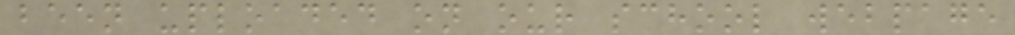been uploaded on our school webpage
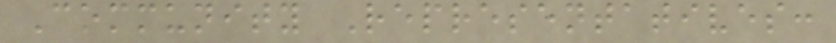Community Representatives:
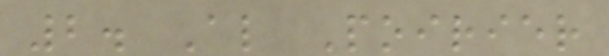2. Al Poirier
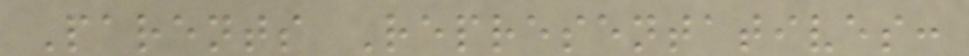Parents Representatives:
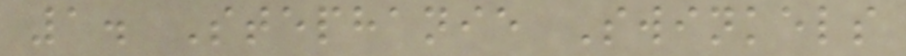1. Stephanie Swinkels
